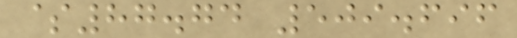$87.74 509.696
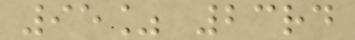95% 23rd
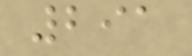291
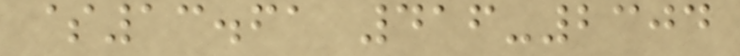$13.61 416-2304
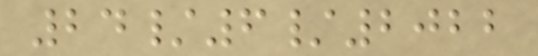24/6/2022
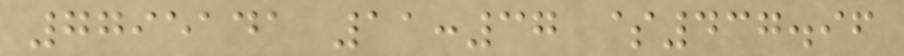7795141 11:37 $437.96
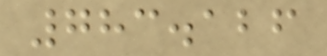783.126
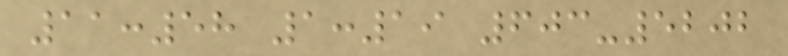11:58 1:19 603-5202
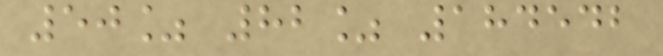50% 82% 184542
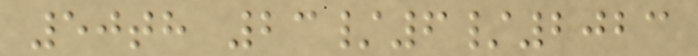50th 23/6/2023
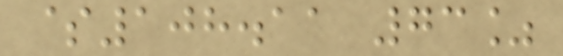$108.11 73%
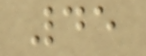45
